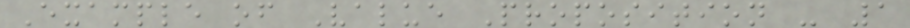Example of Value Proposition - 1
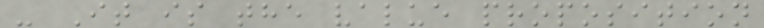- It is the value proposition
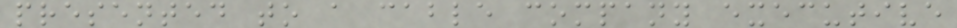presented to a cable company executive
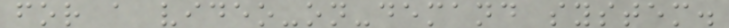for a video-on-demand system.
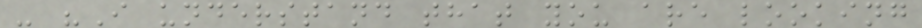- "I understand that you are looking
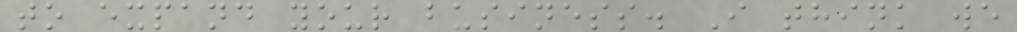to expand your business. I think we
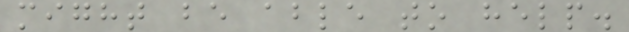might be able to help.
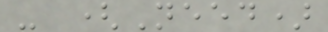- (Need)
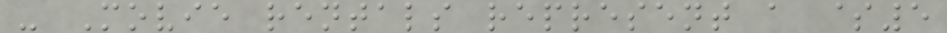- Movie rentals represent a $5
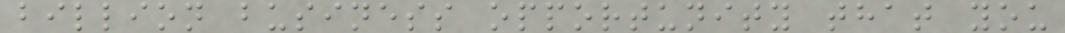billion business opportunity that you
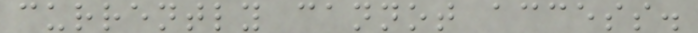currently cannot access.
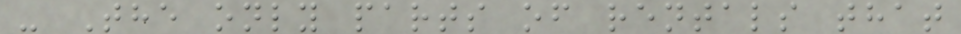- The only parts of rentals that
